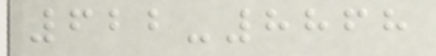622-8868
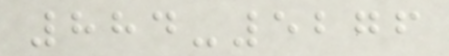884-5276
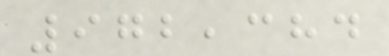972,384
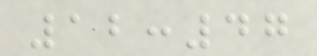12:47
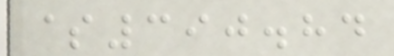$390.84
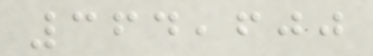364,600
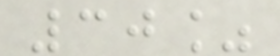30%
